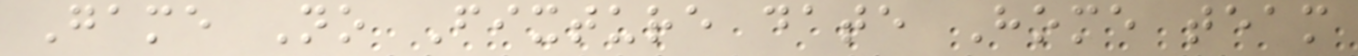Game No Fixture date Home team
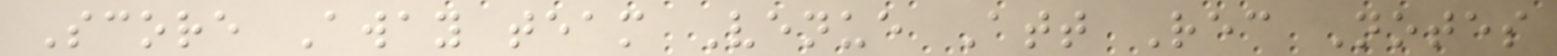Score Away team Venue Att Rec Notes
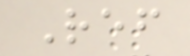Ref
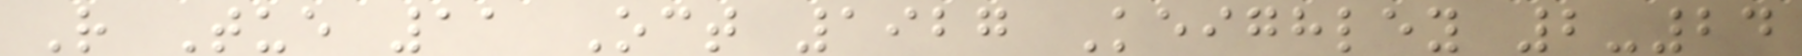R Tue 11 Oct 1927 Keighley 2-24
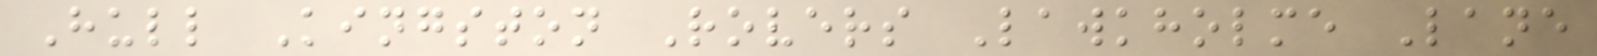Hull Kingston Rovers Lawkholme Lane
